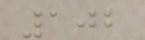102
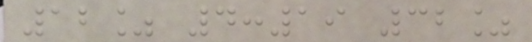12% 4:19 32%
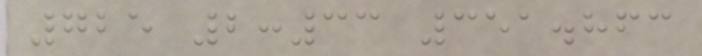725 2:33 351.863
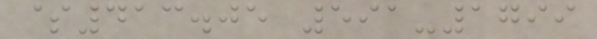$413.05 591-1799
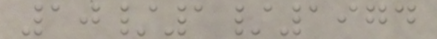10/1/1974
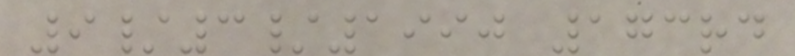9/3/1990 173rd
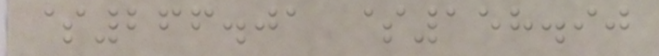$266.01 $158.90
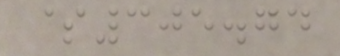$305.74
